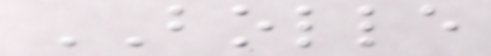BOLLE
